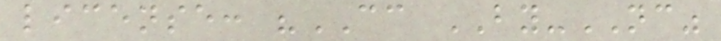license: "CC BY-NC"
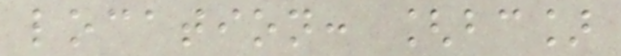location: [bc]
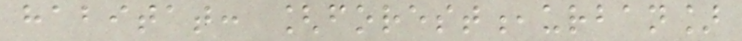habitat: [forest,urban]
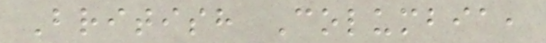British Columbia,
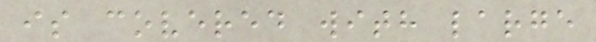is covered with large
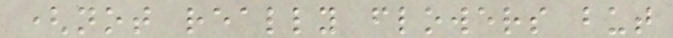(not really flowers but
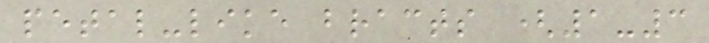petal-like bracts (1-3
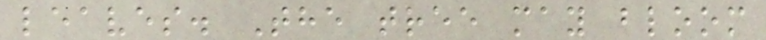leaves. The tree may bloom
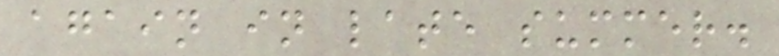again in late summer.
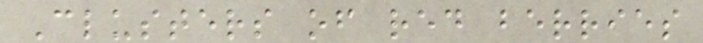Clusters of red berries
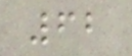62
